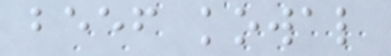beef kowal
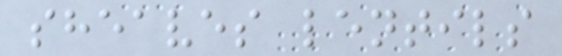sheaves lentils
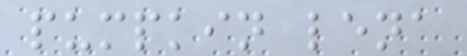pumpkin lena
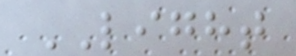LIGHT
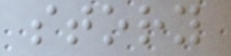story
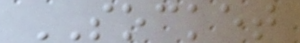SOCKET
